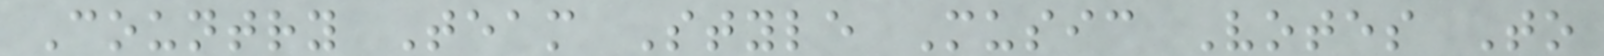Country Team Style Music Votes To
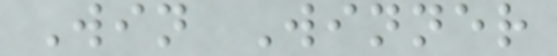Win Winner
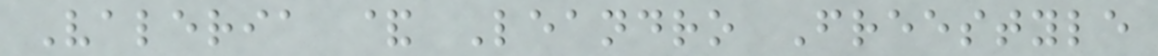Valeria & Leandro Freestyle
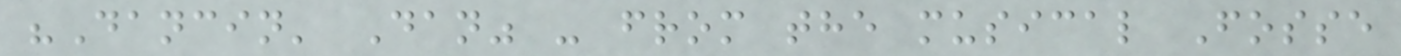"Dancin' Dan" - from the musical Fosse
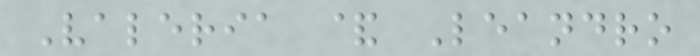Valeria & Leandro
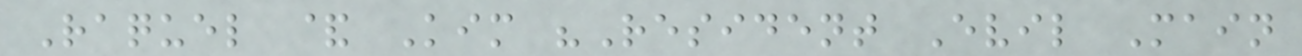Raquel & Kim "Resident Evil Main
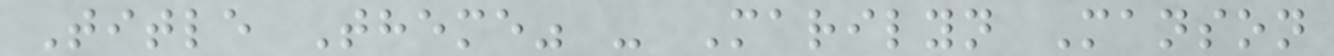Title Theme" - Marilyn Manson
